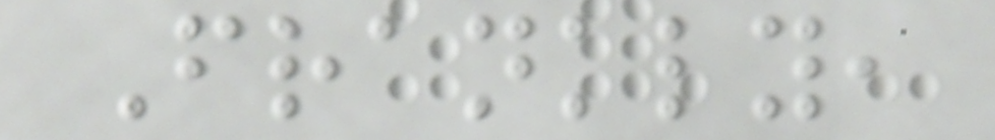Frankly,
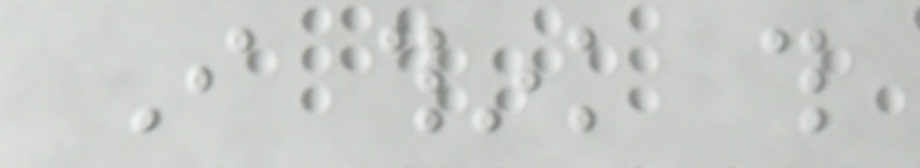I think this
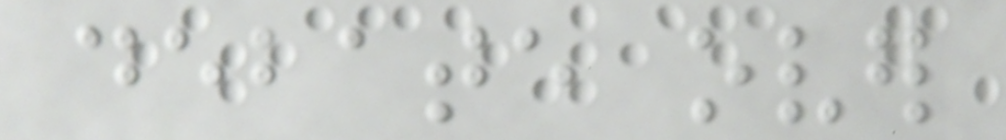debate over
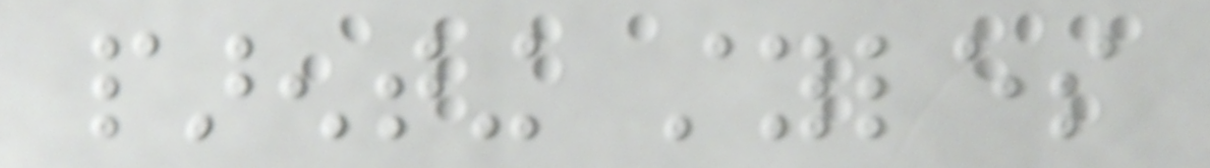parenting styles
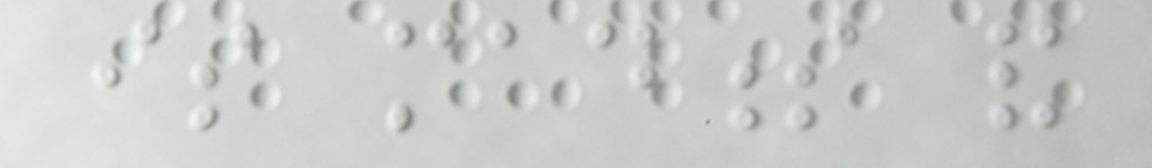is madness and
